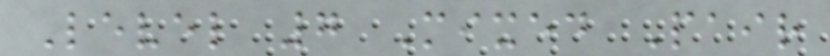Level 7 Mixed Pair
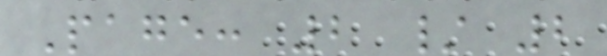Page: 2 / 2
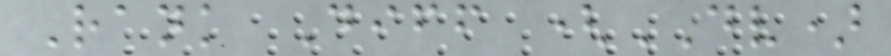Rank Diff (DV)
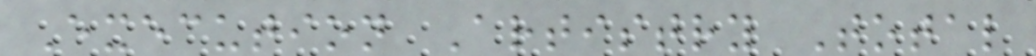Execution Artistry Total
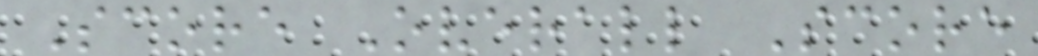Score Overall Score
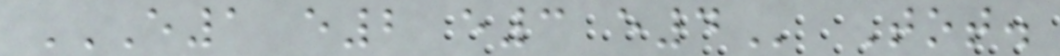E1 E2 E3 E4 Tot.
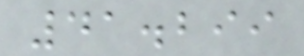41.299
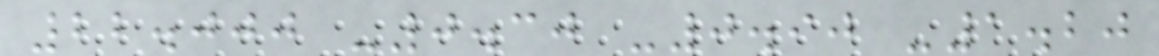22.000 -0.30 -0.90 -1.20
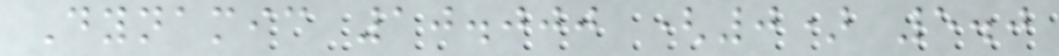Dynamic 10.000 (0) 5.0
